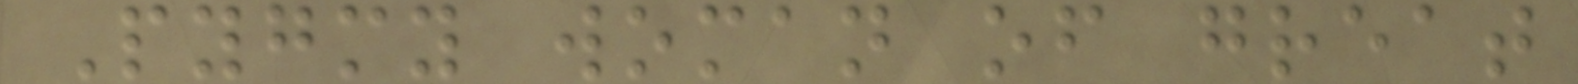Pygmy woman of great
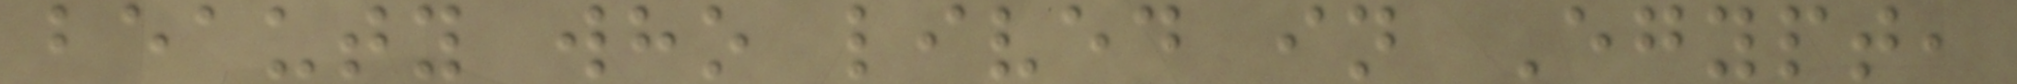beauty who lived in Egypt,
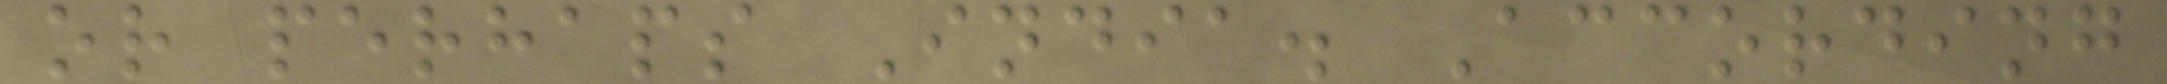or perhaps India. According
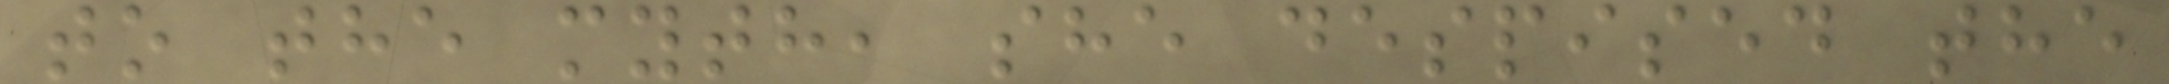to the myth, she despised the
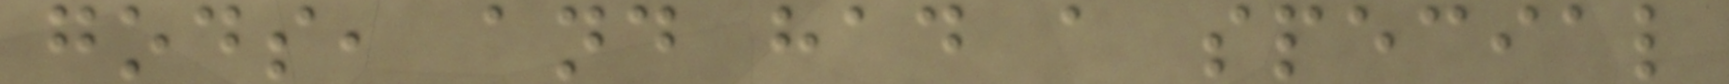gods, and had a special
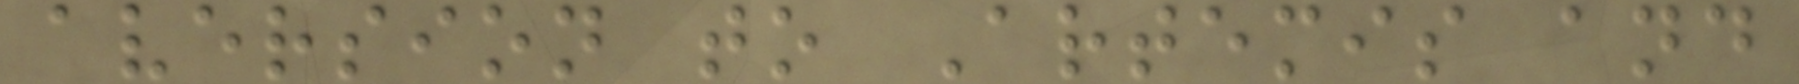aversion to Artemis and
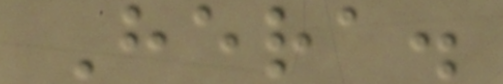Hera.
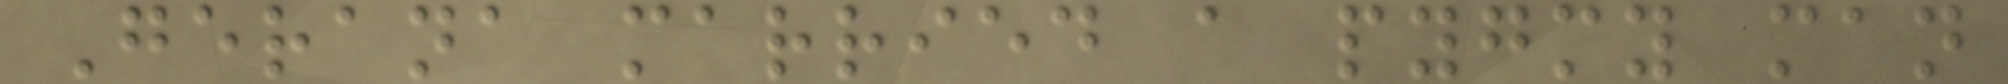Gerana married a pygmy man
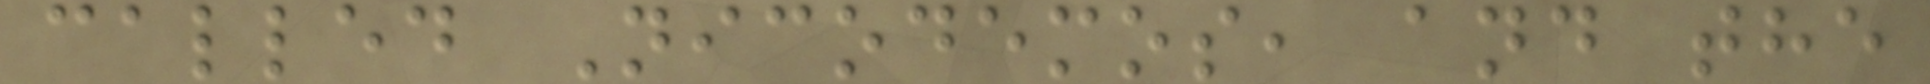called Nicodemos, and the
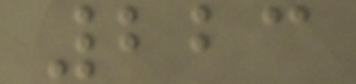223
